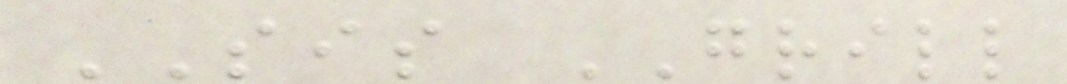SIS GRILL
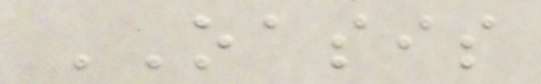OASIS
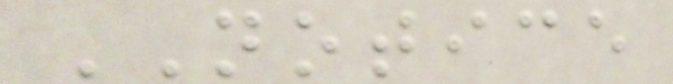NOTICE
